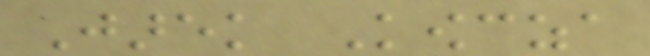Jarek Kowcza
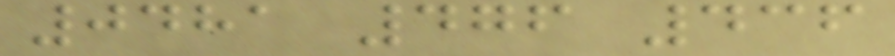0481 476 436
